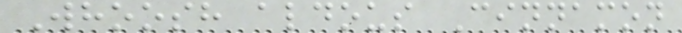Whoosh aldous Cinnamon
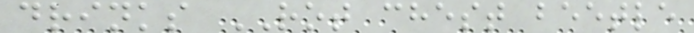drinks ROT chest beetle
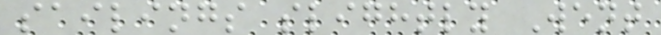sailings slightly Went
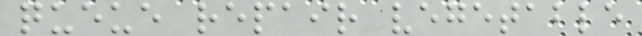queue repair vegetable
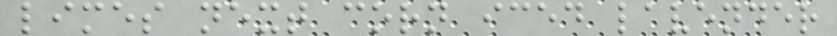limes next corn iced lavender
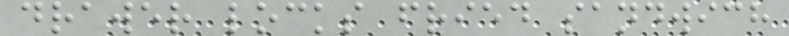drawer locks fried sandwich
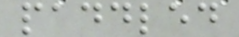paddled
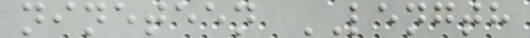nineteen LENGTH
